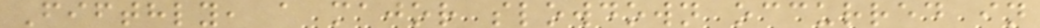Fifthly, a major slowdown occurred in
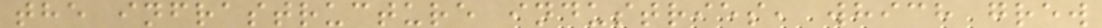the infrastructure industries, which grew
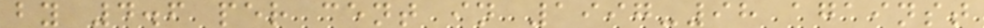by 4.6 per cent in 1997-98 against
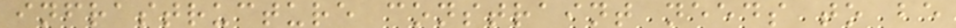infrastructure constraint needs to be
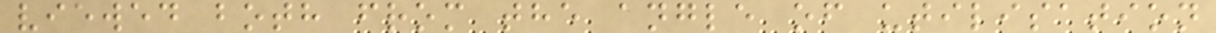viewed both from the angle of utilisation
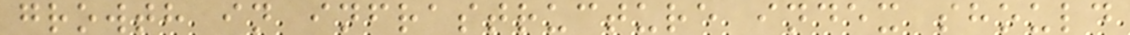growth in infrastructure index should
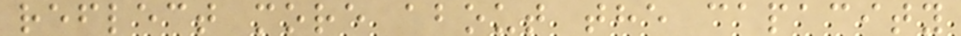reflect more about the capacity
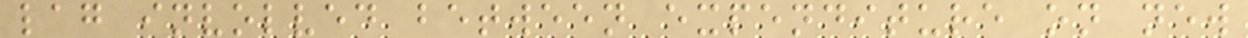lag involved between expenditure on new
